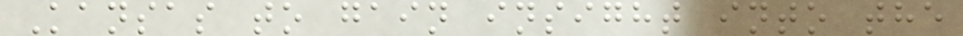Kansas to gain insight into the
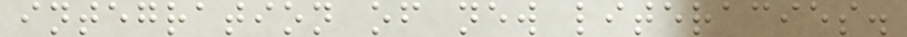integration of new literacies.
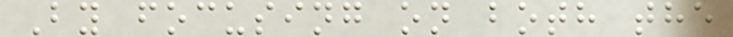By focusing on both the
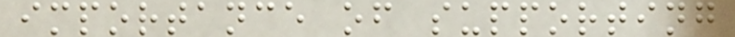importance of supporting
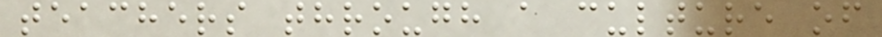teachers through a culture of
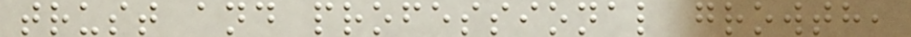trust and professional growth,
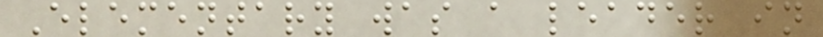Elementary was a leader in
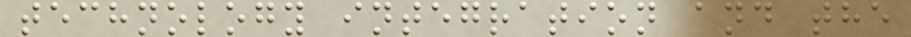technology integration and the
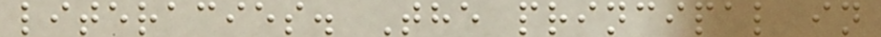literacies. The principal in
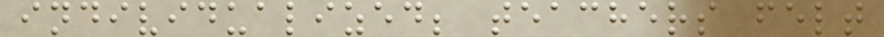individualized; teachers felt
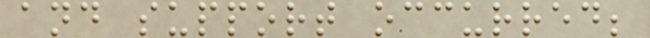and support occurred;
